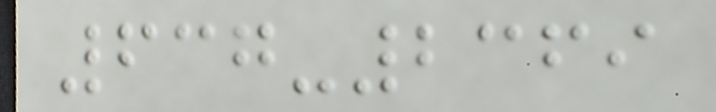637-2369
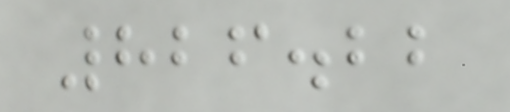826.22
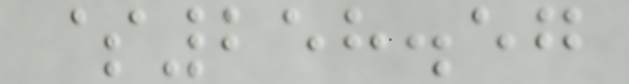$258.57
